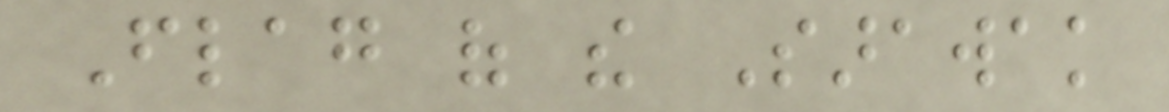Flag of the Sarawak
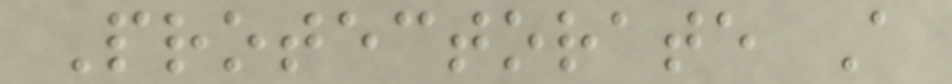Protectorate A
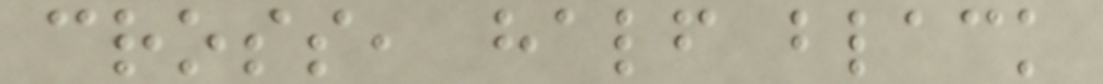cross, half black
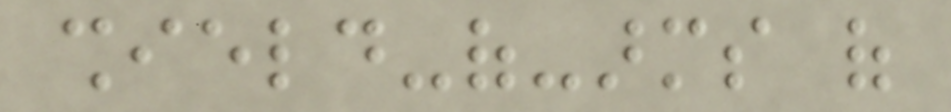shield-of-arms of
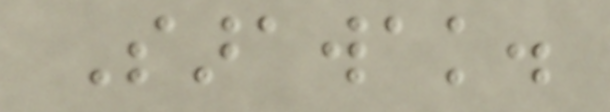Sarawak.
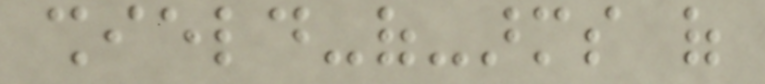shield-of-arms of
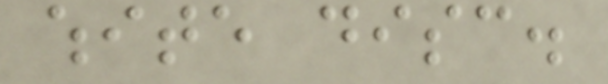white disc.
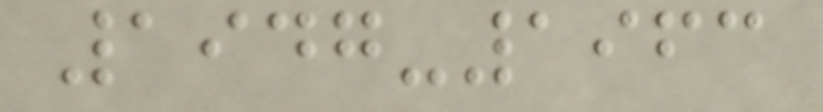1947-1963
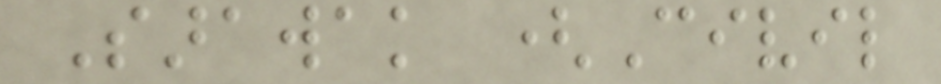Sarawak (Civil
